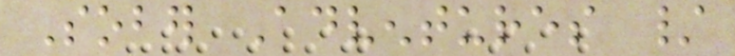Sober Adventures /
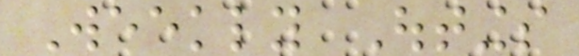Weekly Outings
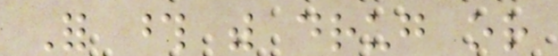For those with drug or
